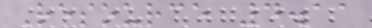Resource 4.11
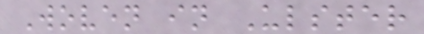Woven in Ulster
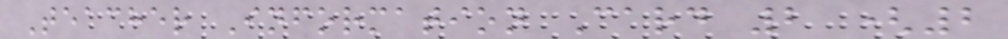Teacher Information Card 2 (2
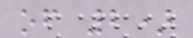of 2)
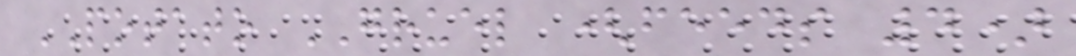POTATO GRUEL (feeds 4)
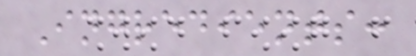Ingredients:
